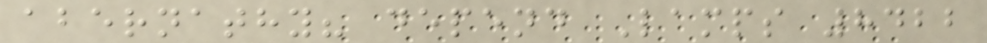abernathy? depend Lamps 8422
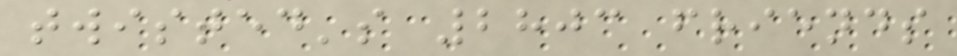twisted's 2803 friends
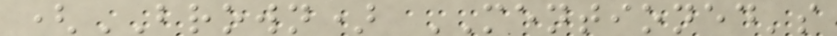(BROWN) MENTIONED's
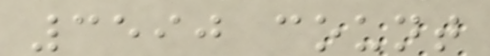3590 count
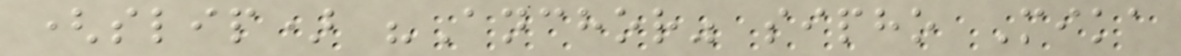(slip) "Anchor" sipho Mika
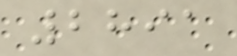2891
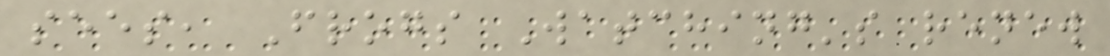sees, Frogs Watching's renew
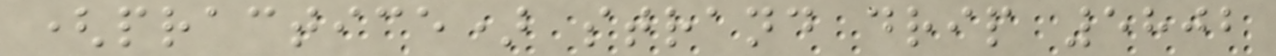(practice) strand drip 5802
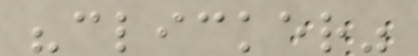"clicker"
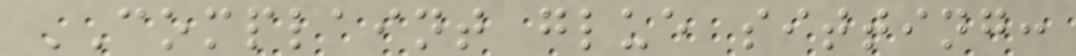COMPLAINT glue sitting:
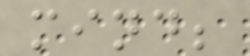mind;
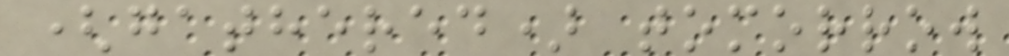(gathered) tomorrow
